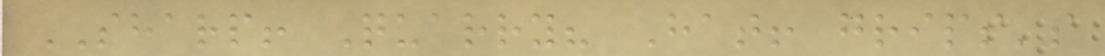SHARP! Quarry? Hat! grips's
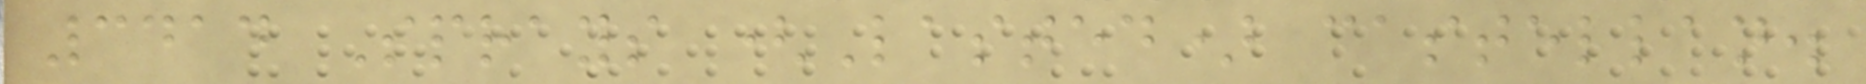3414 Sprays (Lasted) castellan.
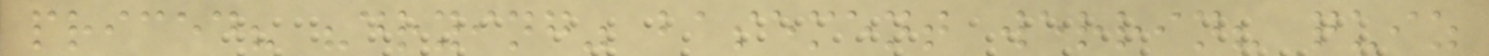priced? "drying" basement werrin? quiz
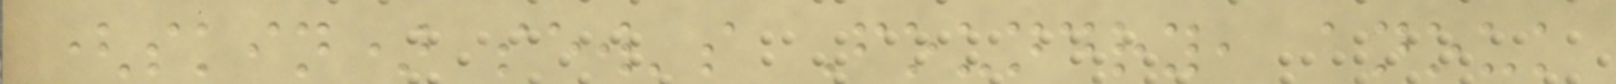(skin) sew's Foundry, anouk
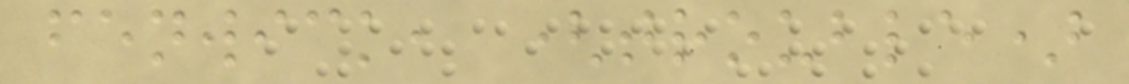fenwick, (trouble)
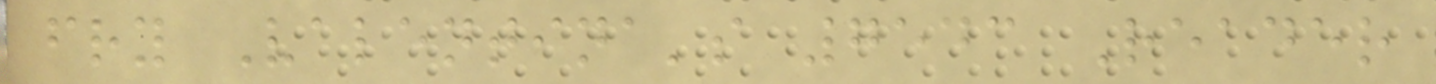fry Valentina's 7543 Reader
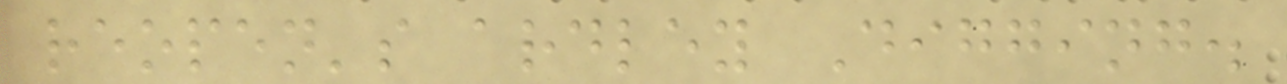reopen's ardley Digging.
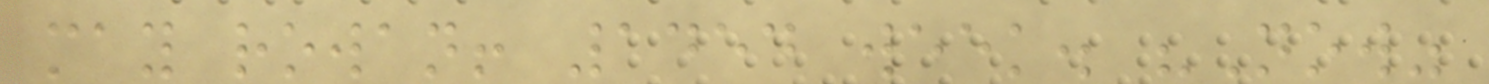may rowan! 1454 week. "Now"
